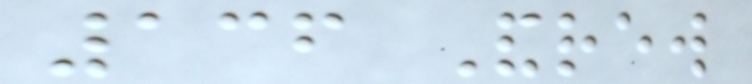136 Andrew
